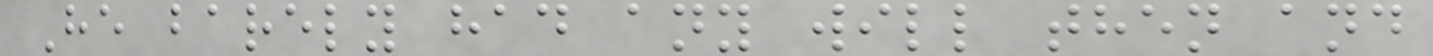He barely had any will then and
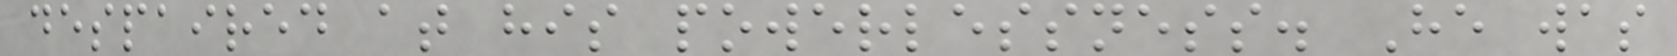despaired at his powerlessness. He was
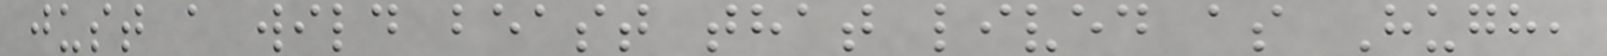just a wild beast that lived as Hugh,
